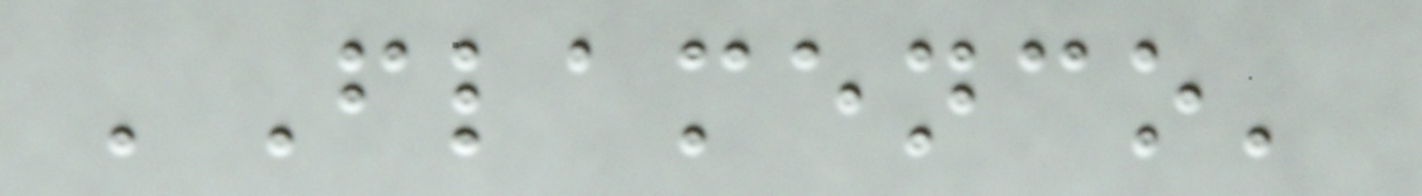'Flamenco'
